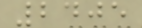2405
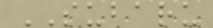SUBARU
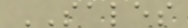SALES
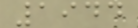1944
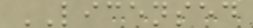LICENSED
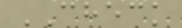CHECK
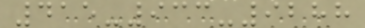415-933-9288
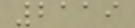2119
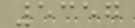5357
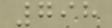798
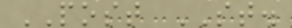POST ST.
